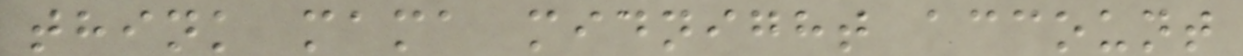think mama midnight account
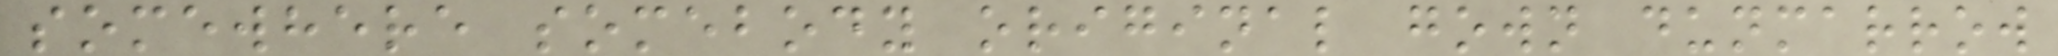somewhere somebody original gown dunmarrow
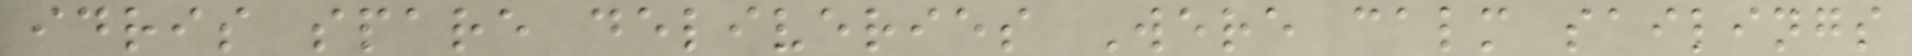idris spare deliveries Were calm sailings
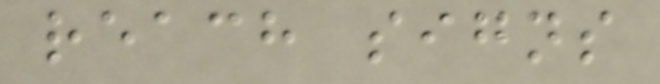reach signs
